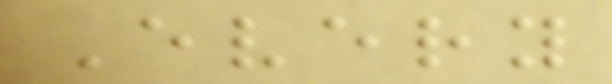Every
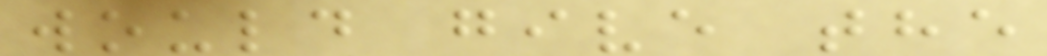would give the
